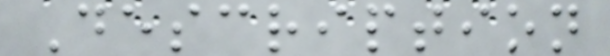Description
